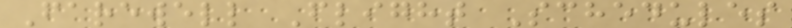Farewell Flight Schedules
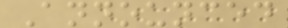Announced
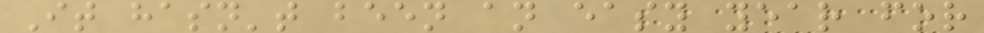It hasn't been an easy year for
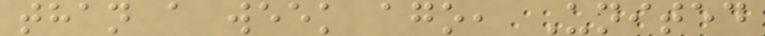than a week ago, United
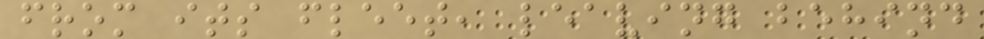from its fleet, leaving behind
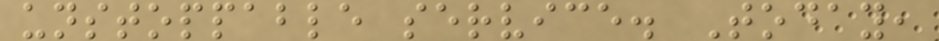unstoppable service. Today,
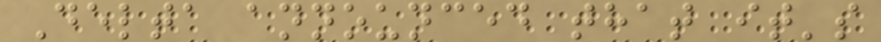Delta announced that it's
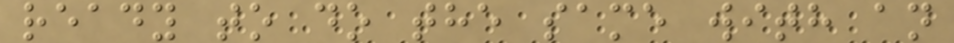ready to do the same with an
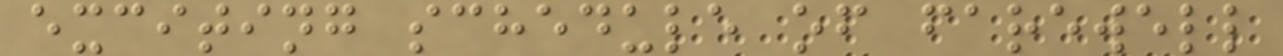exciting schedule of farewell
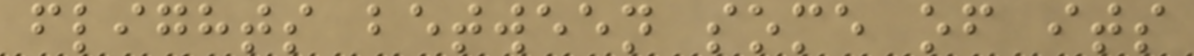flights between some of its
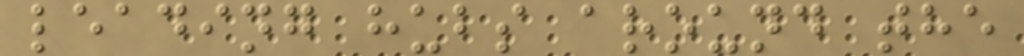leading hubs around the
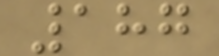187
